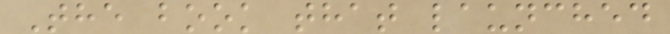The book that launched
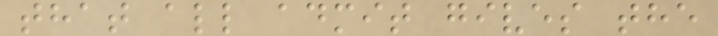that all admit gives the
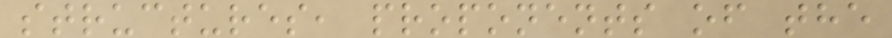structures, proponents of the
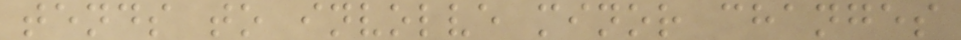tends to involve minor changes
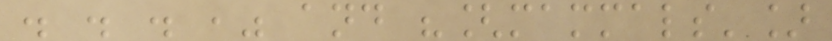. . . ," and "[mammals']
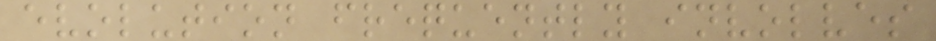evolution frequently involves
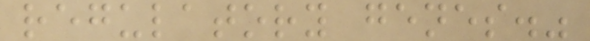regulatory genes."
